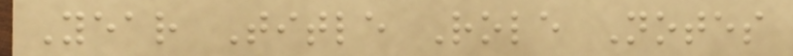Year Title Role Notes
